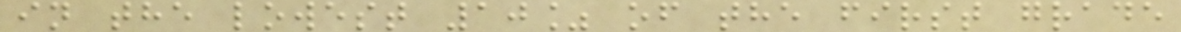in the lowest 10% of the first grade
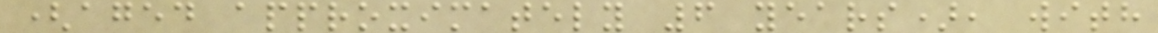(aged approximately 6 years), with
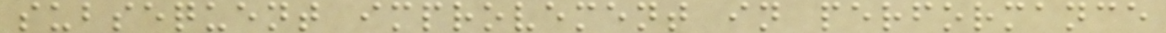subsequent improvement in performance
